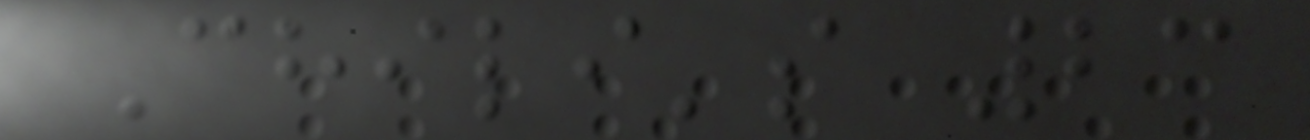Chili's 23
